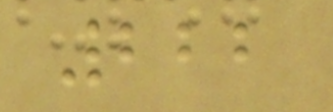222
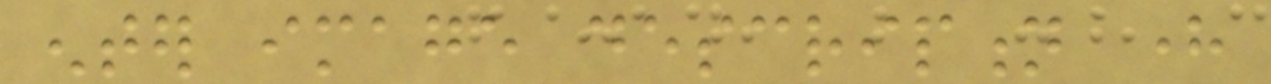enter image description here
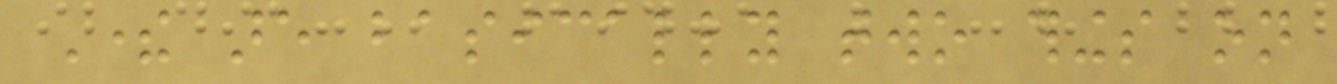There are basically two things on
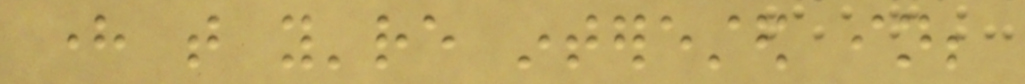here that you're interested in;
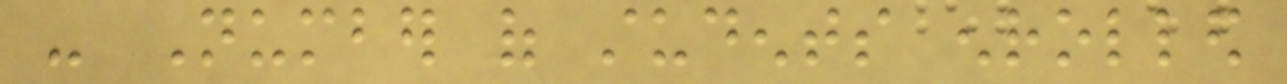- Number of students enrolled
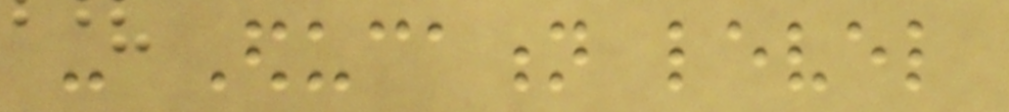- Education level
